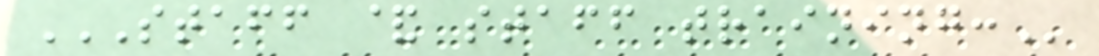STAFF & STAFF TRAINING:
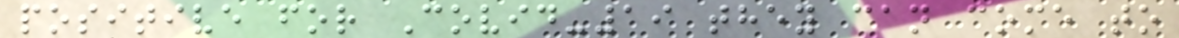positive for Covid-19 they can come to
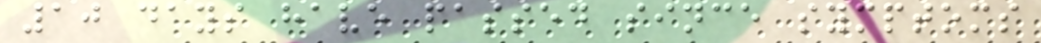10 days have passed since symptoms
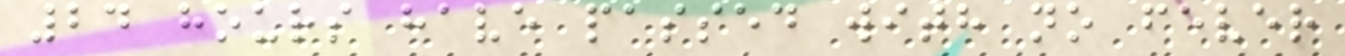24 hours have passed with no fever
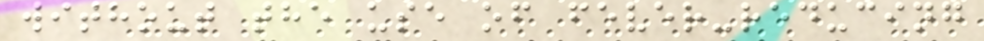without the use of fever-reducing
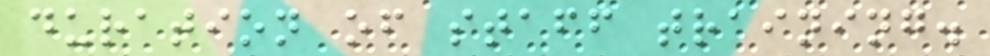duration of staff training.
